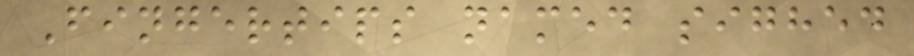Fingertips named sighed
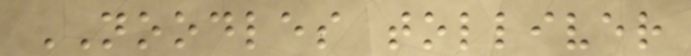NOODLES tolliver
